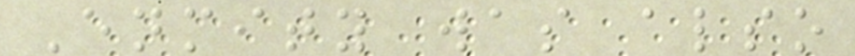Enmity was also
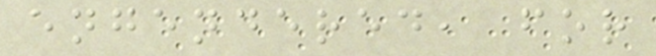engendered, for
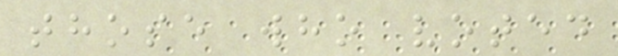those who voted
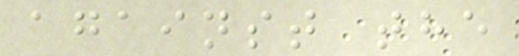against the
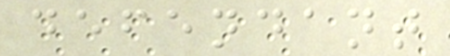defendant
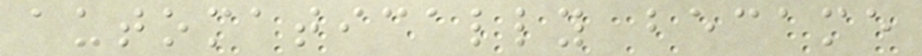automatically became
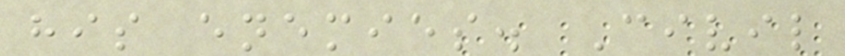his enemies. Civil
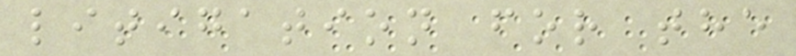litigation for the
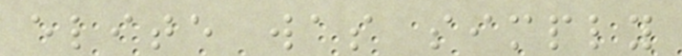elite was simply
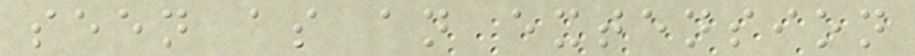seen as an extension
